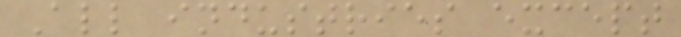All industries except
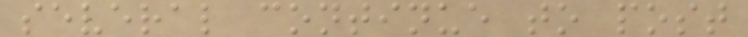several continue to post
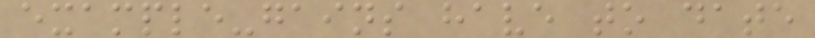example-gains have to date
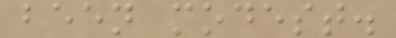been modest.
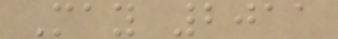May 2011
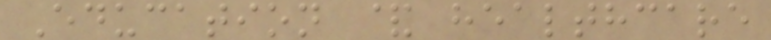Education & healthcare
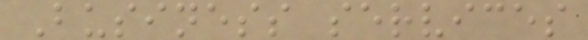Business services
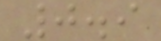0.9
